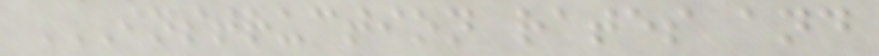INSTRUCTION RATES AND
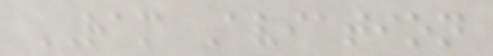RAM Aviation
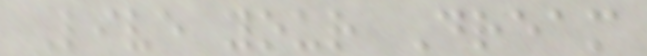Live your Dream
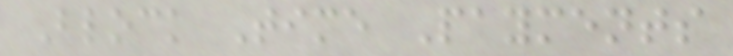Block Time Payments
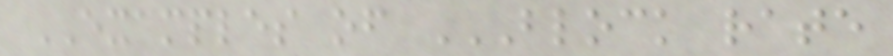EXAMPLES of BLOCK RATE
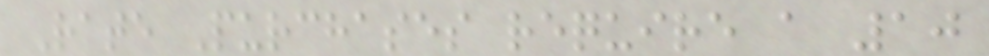Rate Purchases require a 10
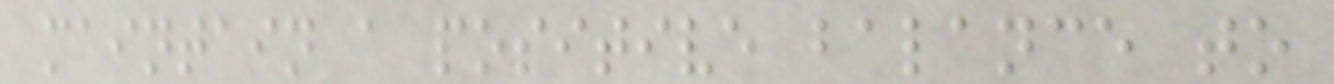maintain a positive balance to
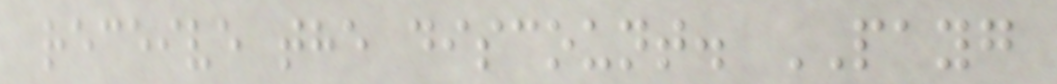receive the discount. PAYG
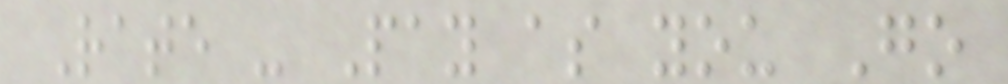Rate - Pay as you Go
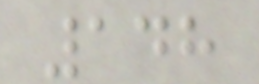148
